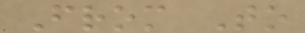From To
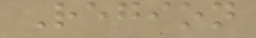Region
